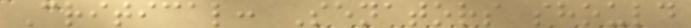Critical: Senators should
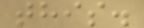this.
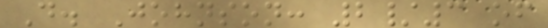D. Johnson: 2/3 of
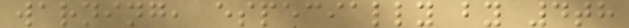warning, especially by 4th
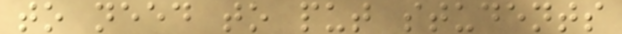to need to put students
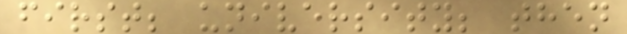first; university; then
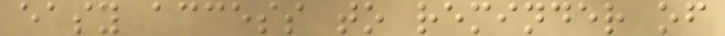easy access to reminder of
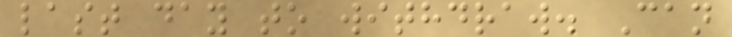last day to withdraw. Can
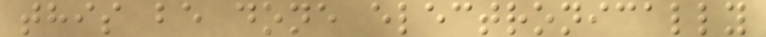this be done electronically
